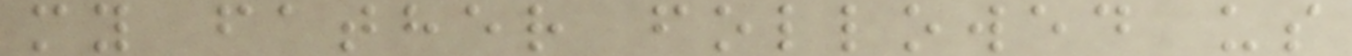my father followed us
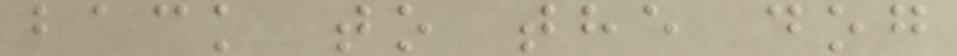back to the dog
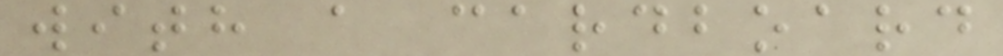with a cardboard
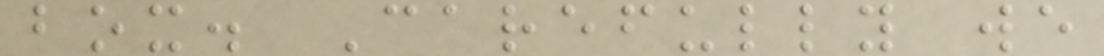box. Carefully we
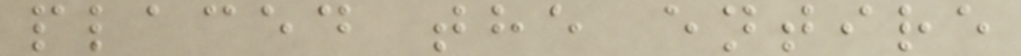placed the entire
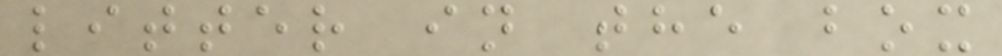litter in the box
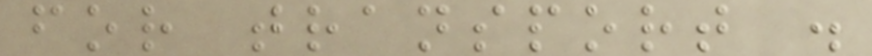for transport .
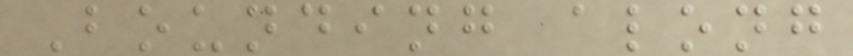Bounding along
